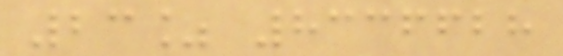23% 8336628
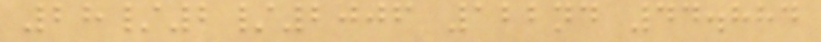28/2/2006 122nd 44.884
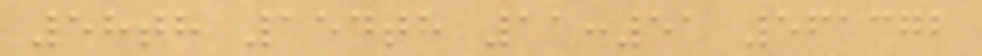58th 154th 11:51 561372
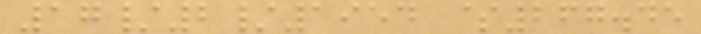17/2/1954 $267.45
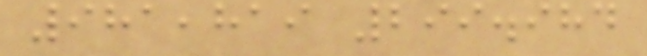981,819 299.984
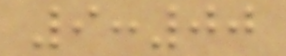9:00
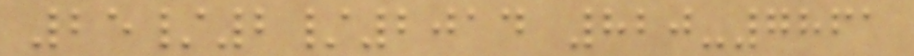25/2/2014 820-7861
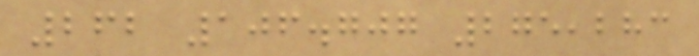262 106.707 275,283
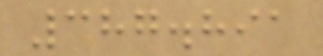387.891
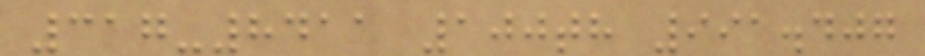317-8411 100th 991.407
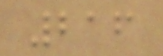216
